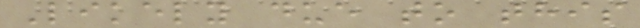Likely due to this
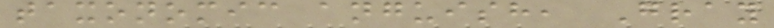taxonomic anguish, Gray
